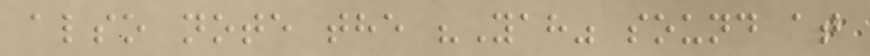also note the "Yah" sound at
